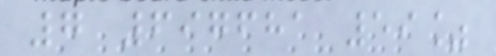7 697681 59%
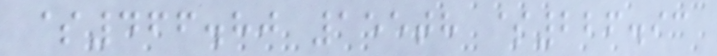$466.80 155th $226.93
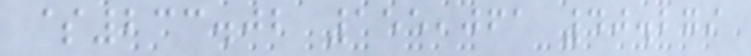$233.02 155,061 40.279
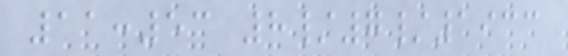11:53 8/7/1933
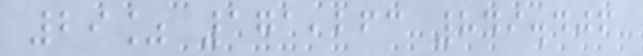29% 171,263 849.406
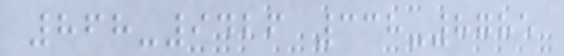868-9426 338-8785
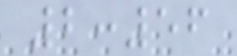2:56
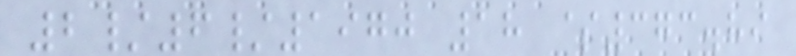2/6/1970 18 $373.89
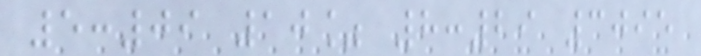5:09 10% 8:29 3095
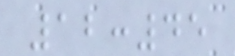12:45
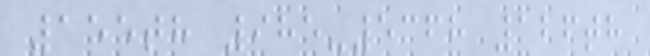155th 985-5368 126th
